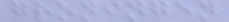groningen
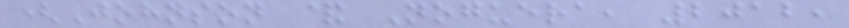(Johnson & Noguera, 2012,
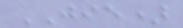JIE)
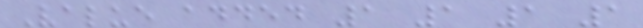Value added 1 1 1 1
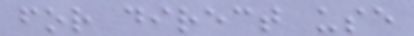for direct use
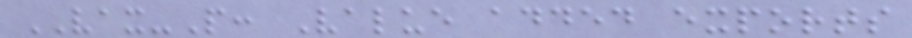VAX-P: Value added exports
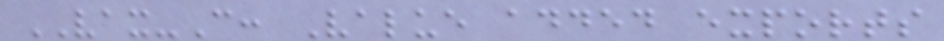VAX-C: Value added exports
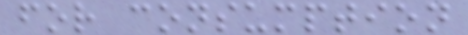for consumption
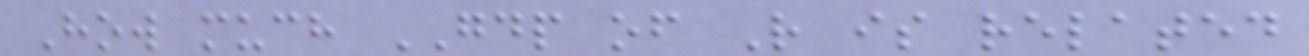How much GDP of R is related
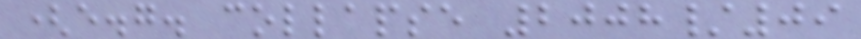(e.g. collapse 2008/09
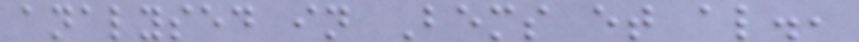analysed in Bems et al.,
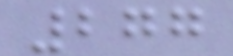277
